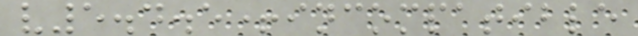v5.4.5+incompatible
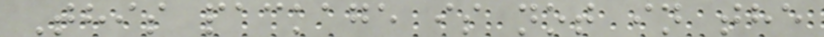This package is not in the
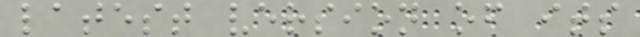latest version of its
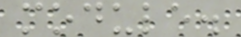module.
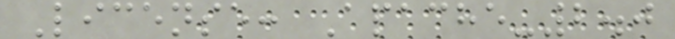License: Apache-2.0
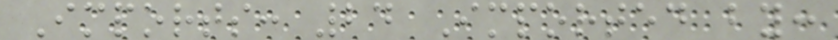Imports: 24 Imported by:
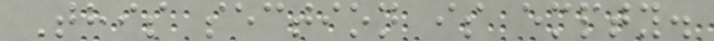This section is empty.
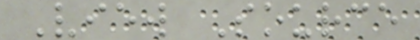View Source
